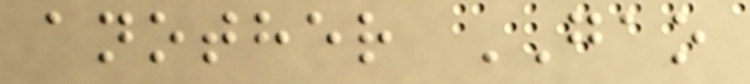another GAO
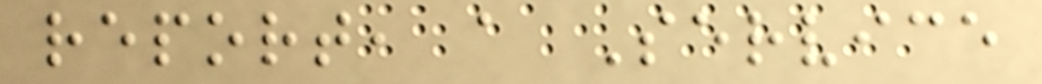report, a Service
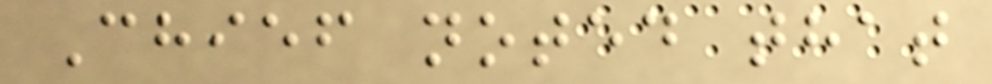Chief noted that
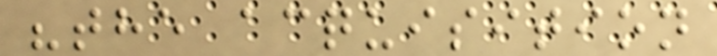"the acquisition
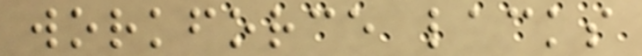workforce lacks
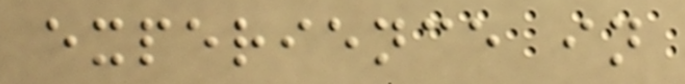experience in
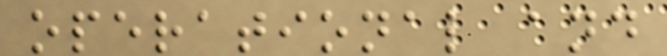operational and
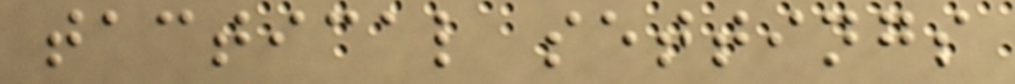tactical settings
